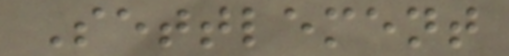Settlement
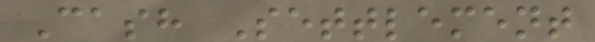Cash Settlement
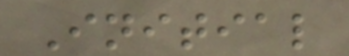Initial
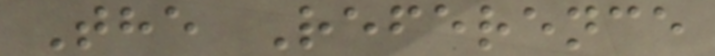The Reference
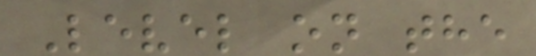Level on the
